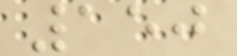150
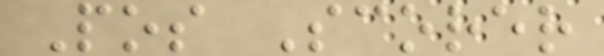Pos Scorer
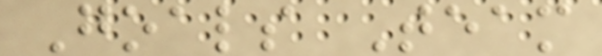Goals Team
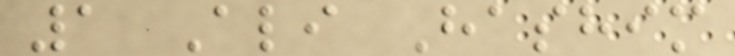1 Ali Hashim
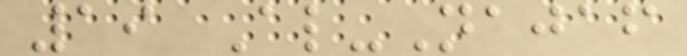19 Al-Najaf
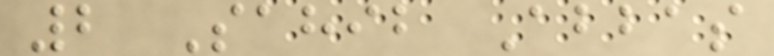2 Sahib Abbas
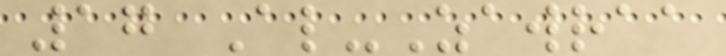17 Al-Zawraa
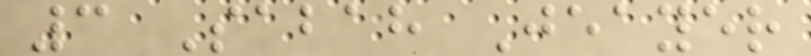3 Sabah Jeayer
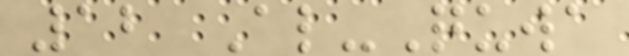12 Al-Quwa
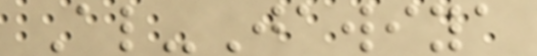Al-Jawiya
